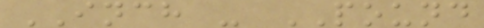INCH - POUND
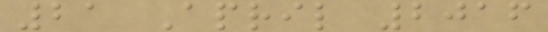21 April 2016
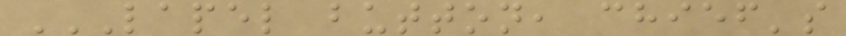LAPEL BUTTON, CHIEF'S
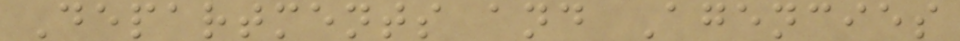Departments and Agencies
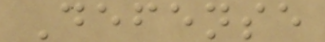Defense
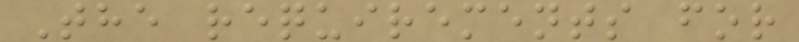The requirements for
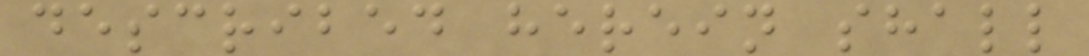described herein shall
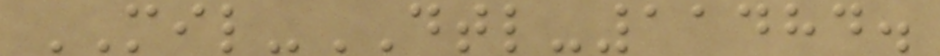MIL-DTL-11484.
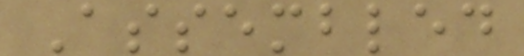Assembled
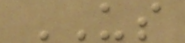US
